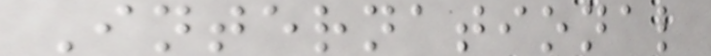International
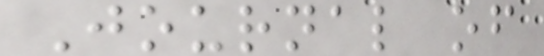Journal of
